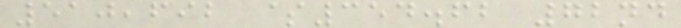510,692 $354.62 72nd
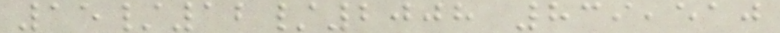15/12/2008 839,510
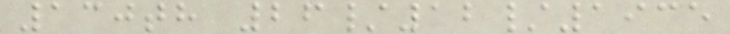130th 26/12/1935
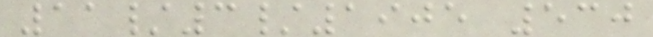11/3/1905 530
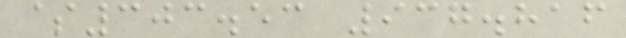$303.53 937.816
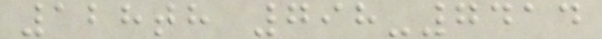128th 798-7414
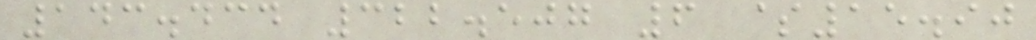143.434 322.507 6 $15.90
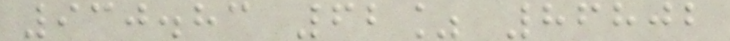930.83 62% 86802
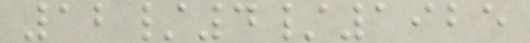12/4/1925
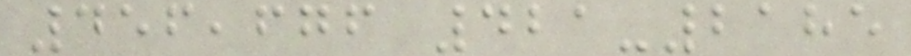456,676 421-2185
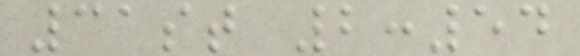31st 2:54
